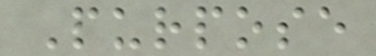Purpose
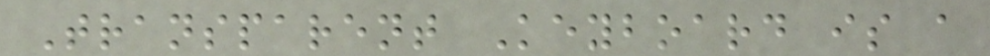Transparent Keyboard is a
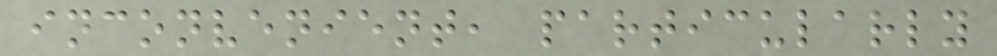inconvenient, particularly
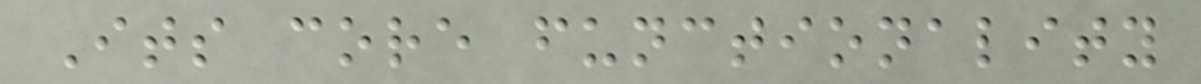Its core functionality
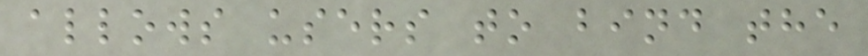allows users to bind the
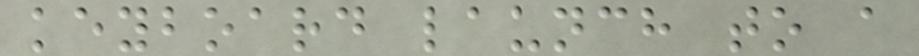keyboard launch to a
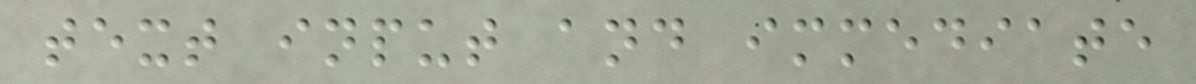text input and immediate
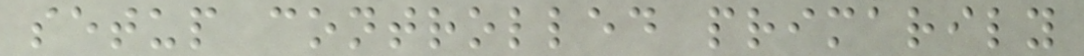setup controlled primarily
